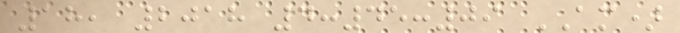18, 2018 4:45:09 AM)
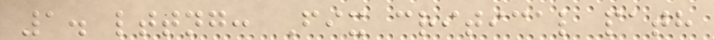1. lttng: Fix critical path
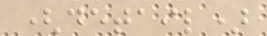(detail)
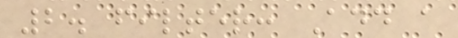2. filter: Add a
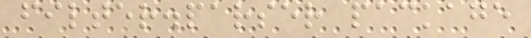filter.parser package
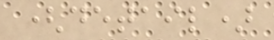(detail)
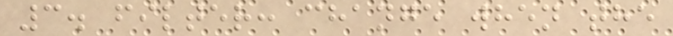3. filter: change when the
